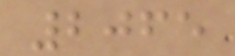2065
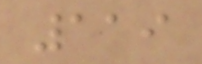119
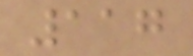117
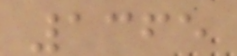1365
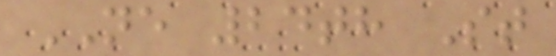NE 24th St
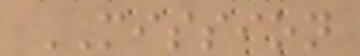MISSION
